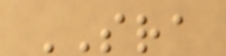SRA
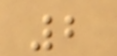2
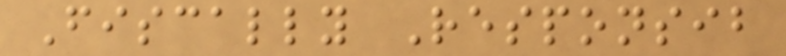Fiscally Responsib
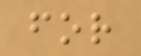for
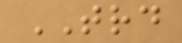TRD
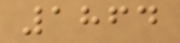1864
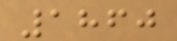1860
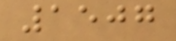1507
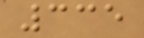335
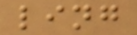ling
